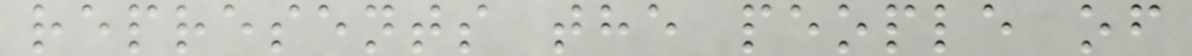represents the people of
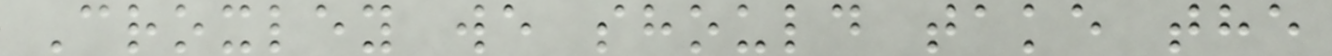Croxley we should take the
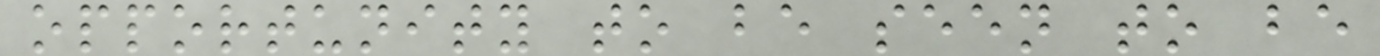opportunity to be seen to be
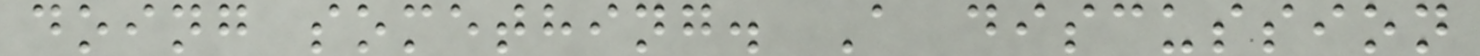doing something. A discussion
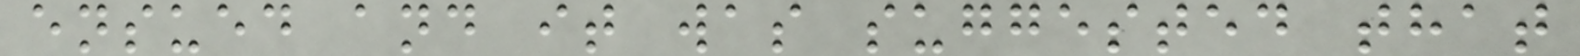ensued and it was suggested that
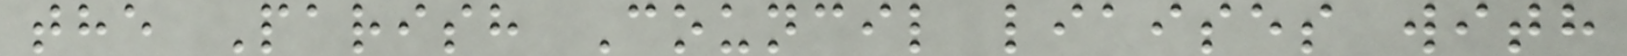the Parish Council liaises with
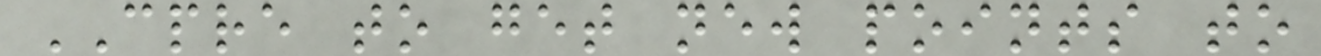CPRE to get new points to
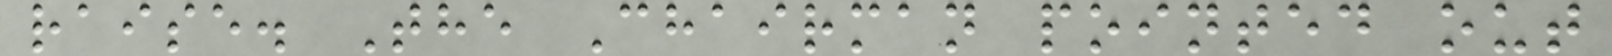raise. The Chairman pointed out
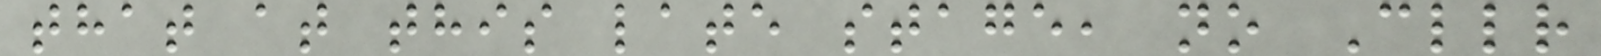that at this late stage, no Cllr
